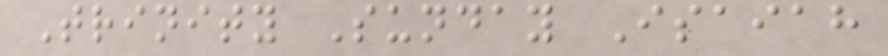Trinity Sunday Isaiah
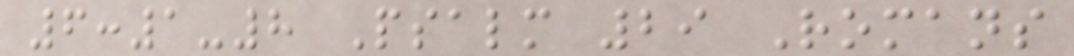6:1-8 Psalm 29 Romans
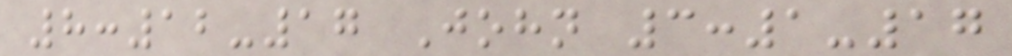8:12-17 John 3:1-17
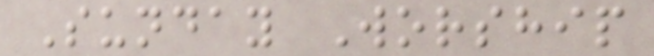Sunday Worship
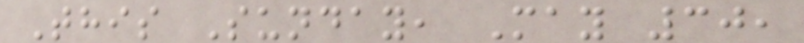This Sunday, May 30,
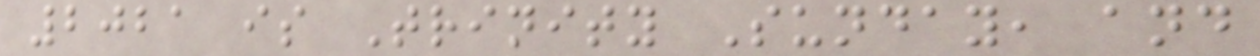2021 is Trinity Sunday, and
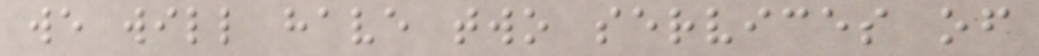we will have two services of
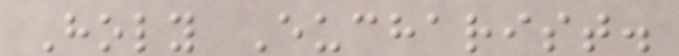Holy Eucharist.
